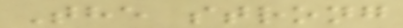The strong
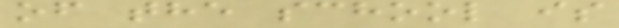of the school is
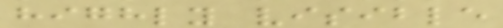highly visible
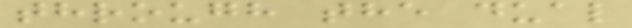through the dual
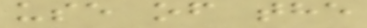use of the
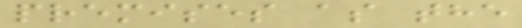premises as the
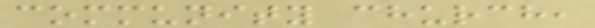community church,
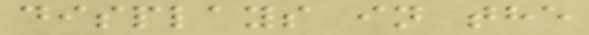displays in the
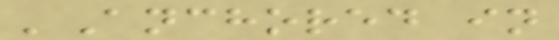'Anchored in
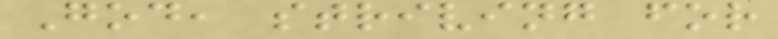God, striving for
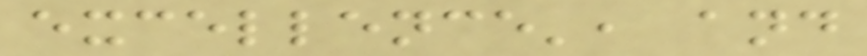excellence', and
